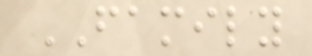FAMILY
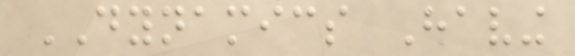DYNAMICS Having
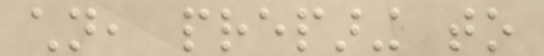children, preparing to
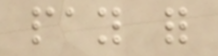pay for
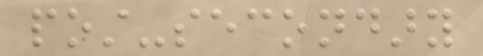post-secondary
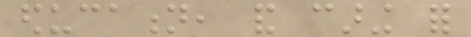education, and caring for
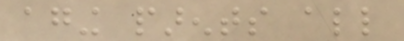aging parents all
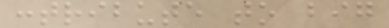contribute to big
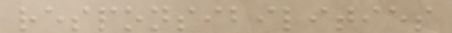responsibilities
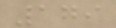179
